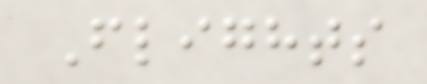Flights
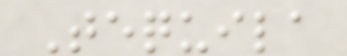Tequila
